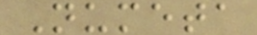Numeta
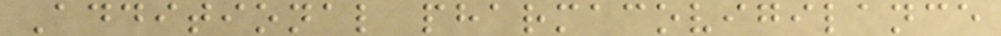Additional pharmacovigilance
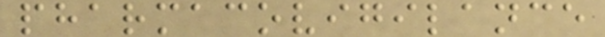pharmacovigilance
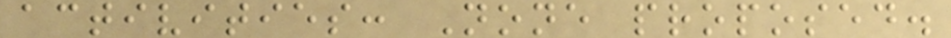activities: None proposed.
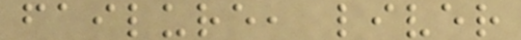failure, liver
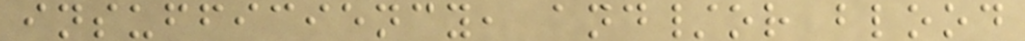insufficiency, and/or blood
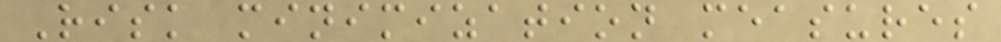Risk minimization measures
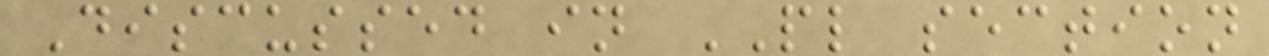Discussed in PL section
